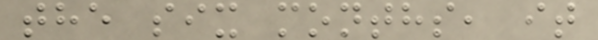the six months, it
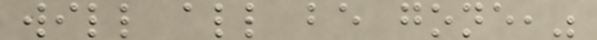will all be gone,"
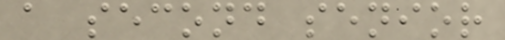a second senior
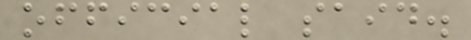official said.
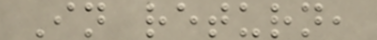In return,
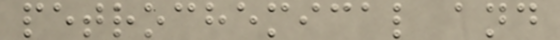petrochemical and
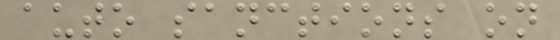auto sanctions on
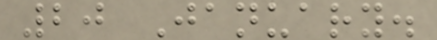20 January.
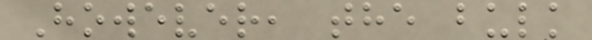However, the bulk
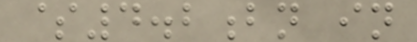$4.2bn in
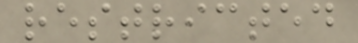restricted
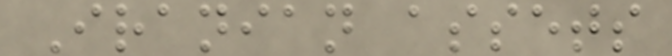Iranian assets
